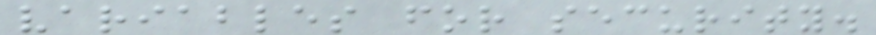variables for security.
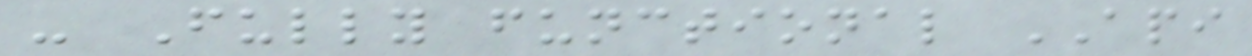- Fully functional API
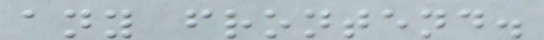any frontend.
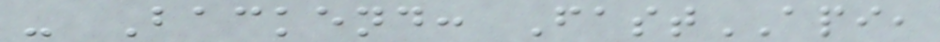- Backend: FastAPI,
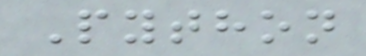Python
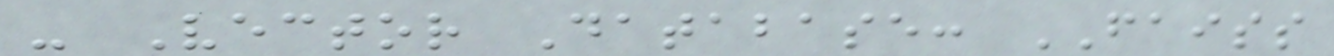- Vector Database: FAISS
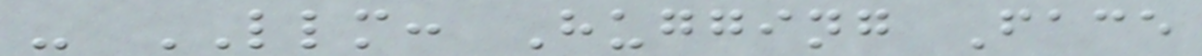- LLM: Hugging Face
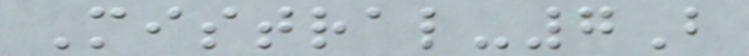Mistral-7B
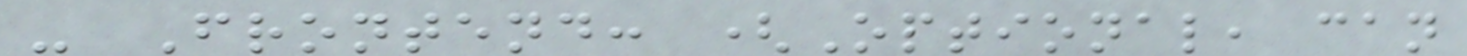- Frontend: (Optional, can
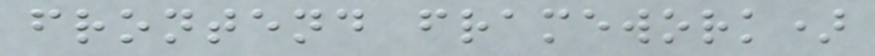frontend framework)
